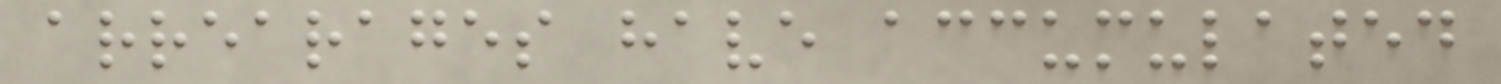arrearages have accumulated
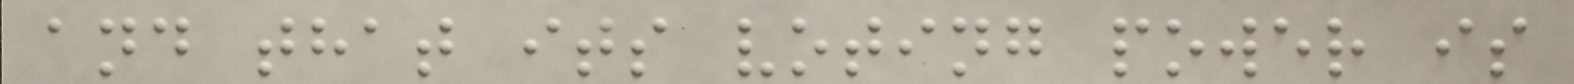and that its voting power is
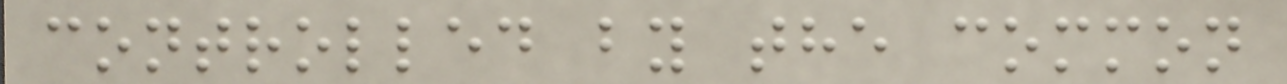controlled by the common
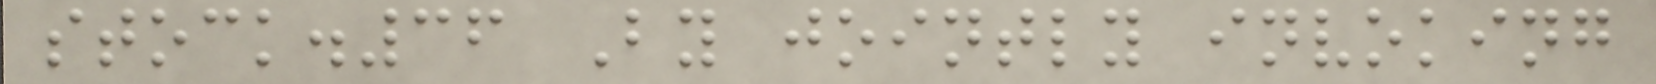stock.36 By jointly invoking
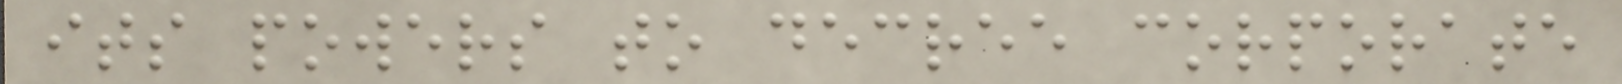its powers to decree corporate
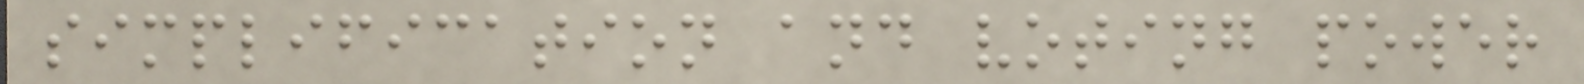simplification and voting power
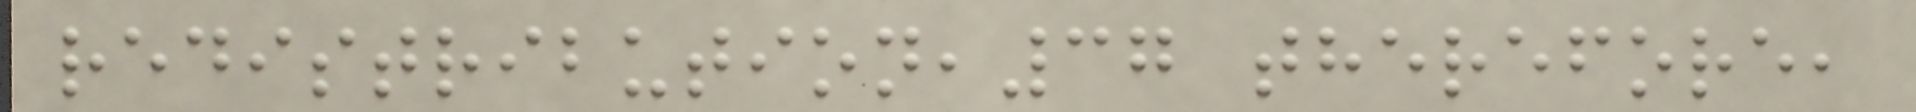redistribution,37 therefore,
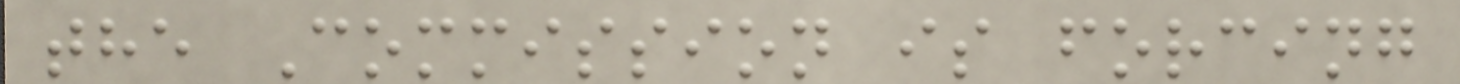the Commission is forcing
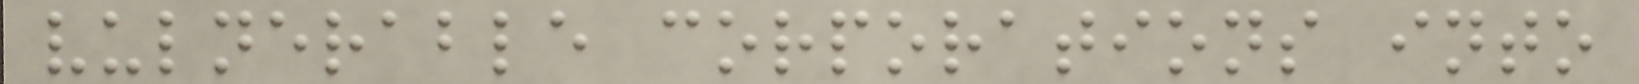vulnerable corporations into
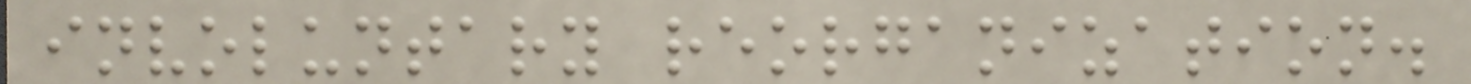involuntary reorganization.
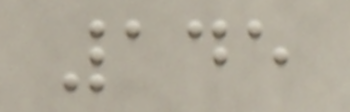145
